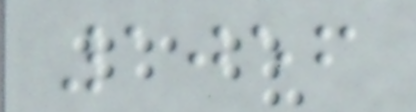1056
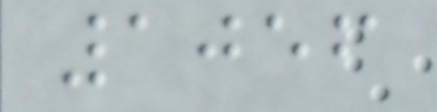1056
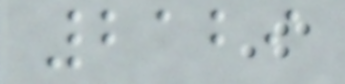2129
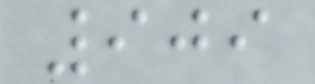909
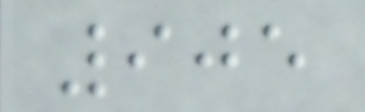905
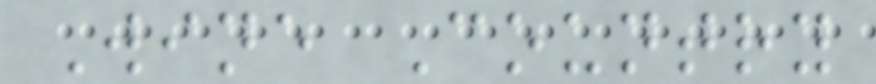Wine Country
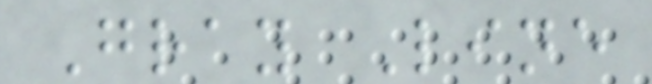Gray Line
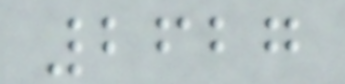2627
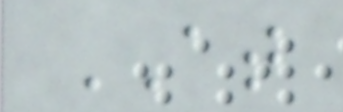AT
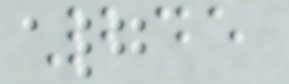245
